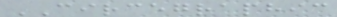CIRCEGRAPHIC
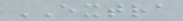EXTRA
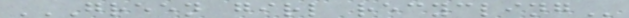GREEN GIRL RECYCLING
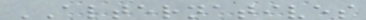ALTERNATIVES
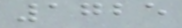1725
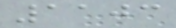1103
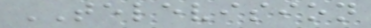TELEVISION
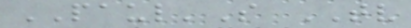PAUL'S TV
